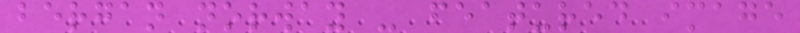bergan norway - featured image
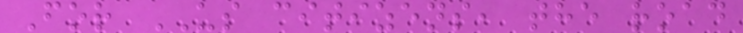For US citizens, the road
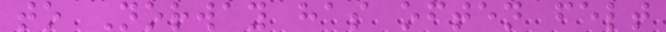to Norway has often felt
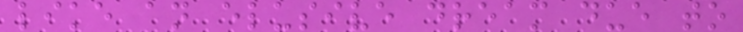like an elusive dream due to
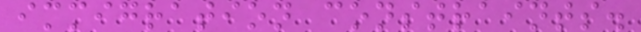immigration constraints.
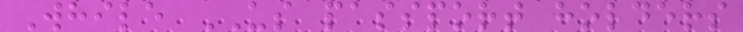While US passport holders
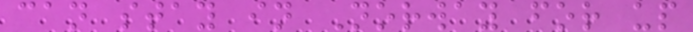can stay in Norway for up
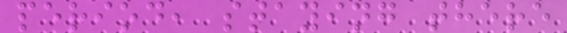period, staying there
